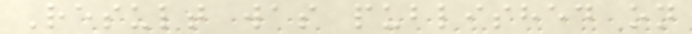Result was published on
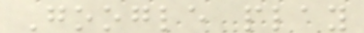Google play
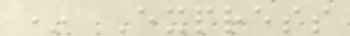* Express
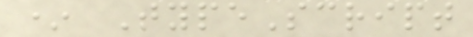* TypeScript
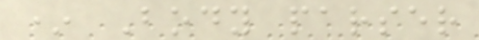* Body parser
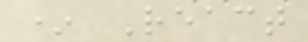* React
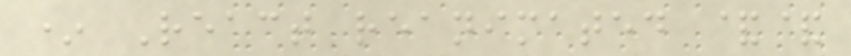* React reanimated &&
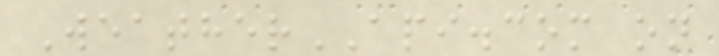WeatherAPI.com on
